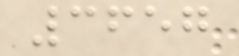3657
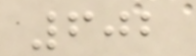602
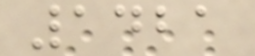1421
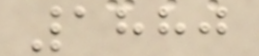1880
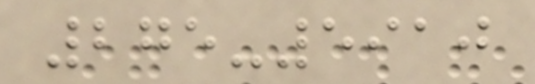275-5910
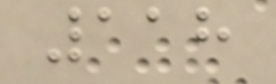118
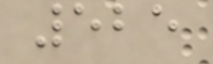525
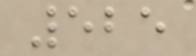525
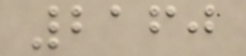2160
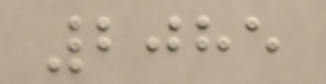2085
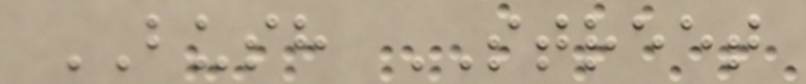BUSH STREET
